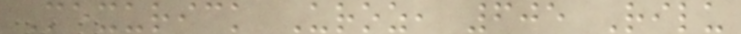Mexurick Uroz, 605 Rilu
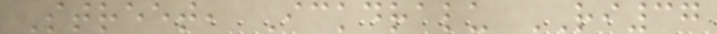Street, Ickdralu RI37
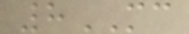8MC
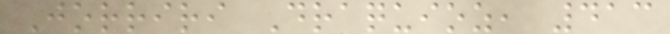Jorriri Draquioz, 413
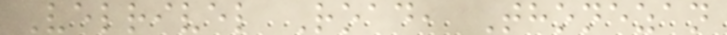Velrivel Road, Thonezan
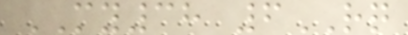MY38 6RQ
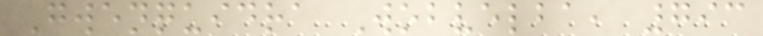Gwenquidra Wobvelba, 793
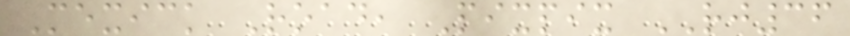Mexick Road, Pixpix RJ36
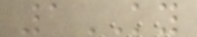1KY
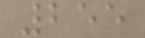255
